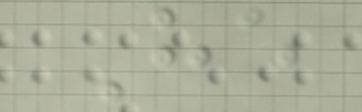He
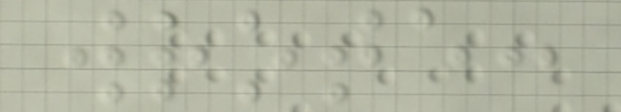wrote:
